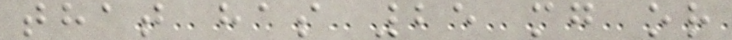that has 25 mg or
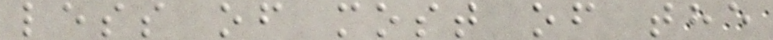less of most of the
